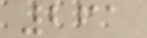261
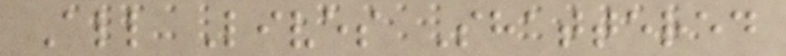All Lives Shattered
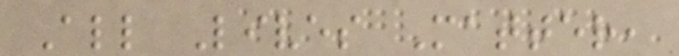All Lives Matter,
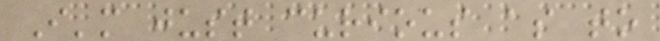I'm just curious as to
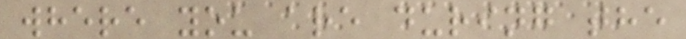where you are during the
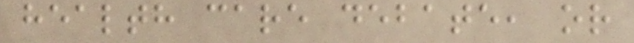health care debate, or
